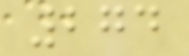274
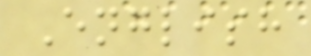English
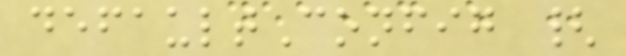defaultConfig {
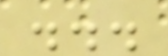...
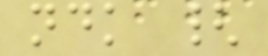ndk {
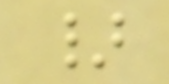}
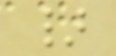}
